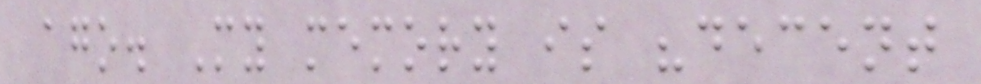ago. My memory is "decent
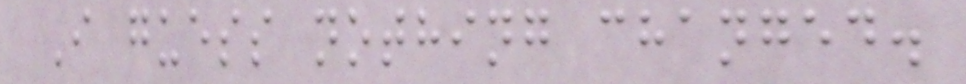I guess nothing changed.
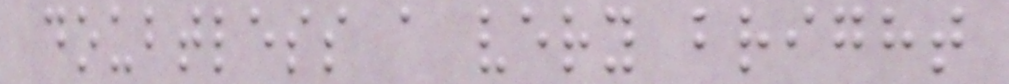doubtless a very bright
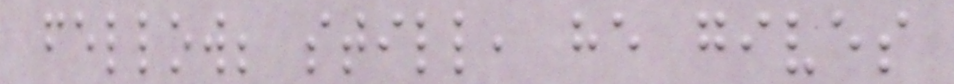fellow; still, he gives
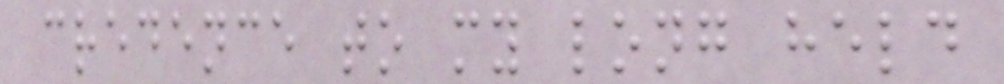credence to my long held
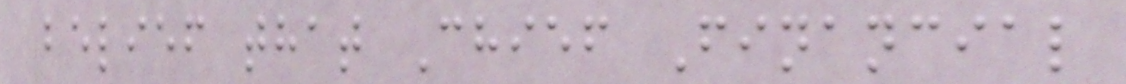belief that Chief Financial
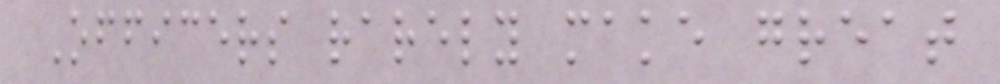Officers rarely make great
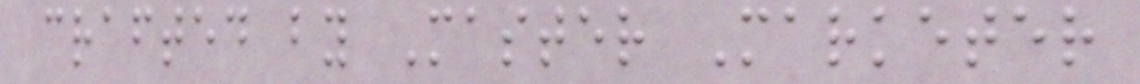crafted by Master Marketer
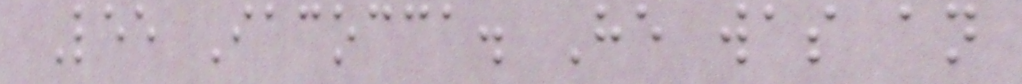Lee Iacocca. He was an
